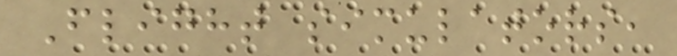Flight simulators,
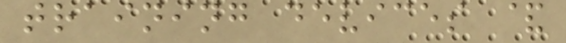training devices &
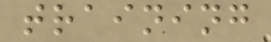training
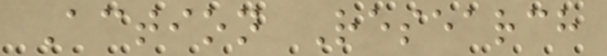Action Research
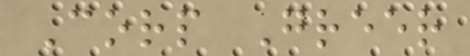Corp Greer
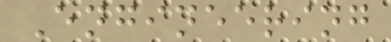Engineering
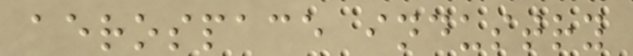aerospace industry
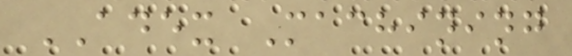ADEX Machining
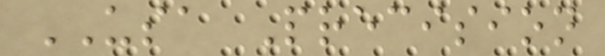USA Precision
